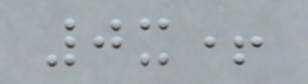0x+
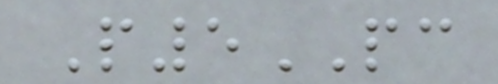P5PC
